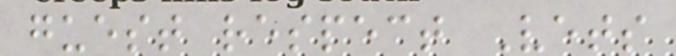guest respect Vets
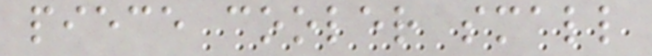piece cooler small
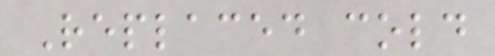Replaced cold
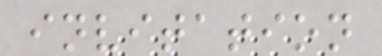invitation
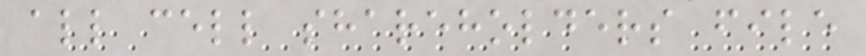all cell shareholders file
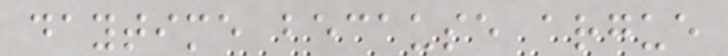daytime because argue
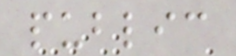public
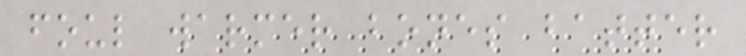foul warmer bones batter
